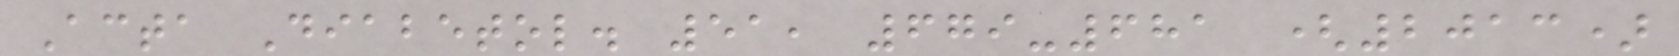Acta Diabetol. 51, 679-681 (2013)
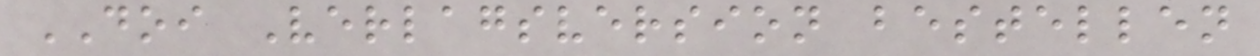DOI Verlagsversion bestellen
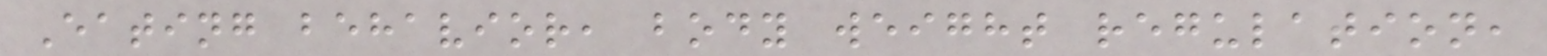Eating behavior, body weight regulation,
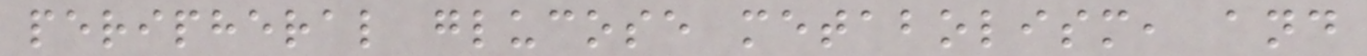peripheral glucose metabolism, and
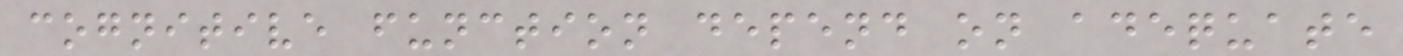cognitive function depend on adequate
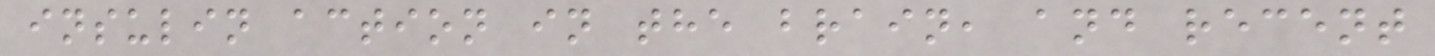insulin action in the brain, and recent
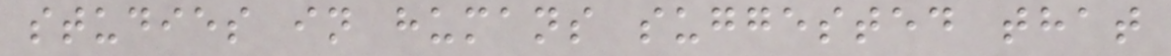studies in humans suggested that
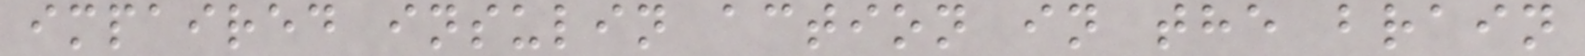impaired insulin action in the brain
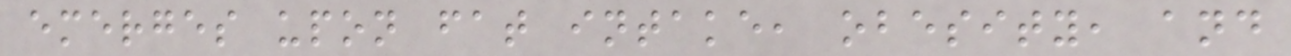emerges upon fat intake, obesity, and
